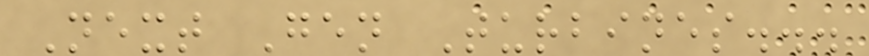Next Gen Turbines...
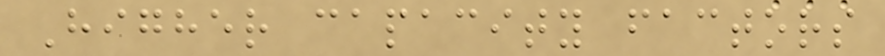Higher capacity factors
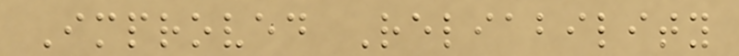Improved Reliability
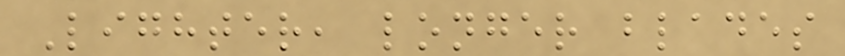Lighter, longer blades
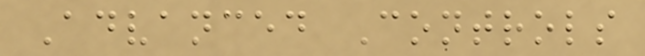Advanced Controls
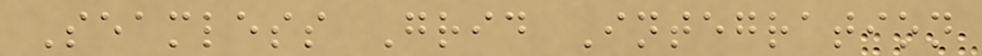Seamless Grid Integration
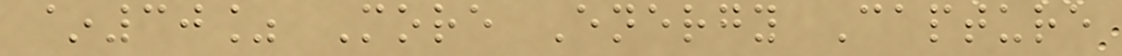~30% More Energy Capture
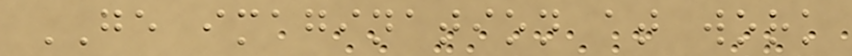GE imagination at work
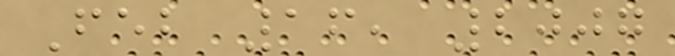Feb 16, 2007
